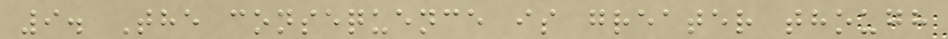9. The consequence is greater though
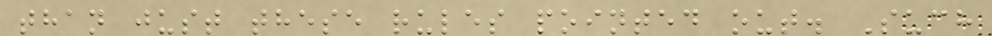than just these rules pointed out. Such
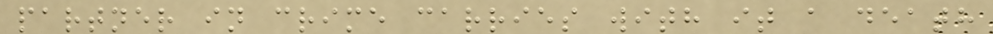partner in crime carries with it a death
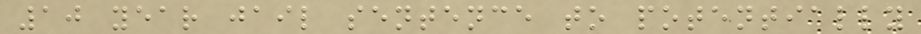10 year jail sentence to potentially
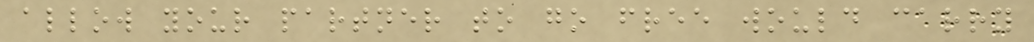allow your partner to go free would carry
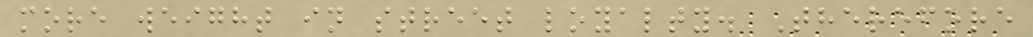more weight in street loyalty. Therefore
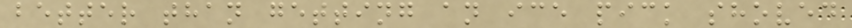better than getting an ice pick shoved
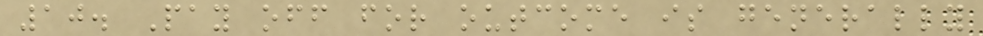10. Pay off for outcome is generally
